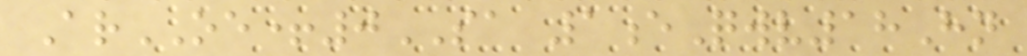ArOE+0SA 1eQwv18Hn
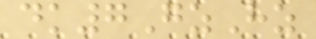dk7GzHz
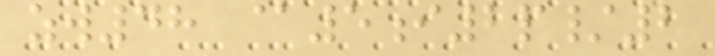zw48 @5i2p/2
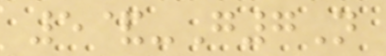5&-G7N
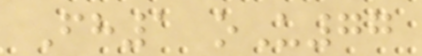Fh1 oU77
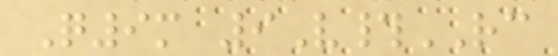Q9m 9V#RC
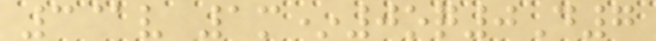3@v 1m*0oq0D7
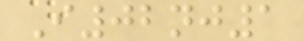I02nj1
